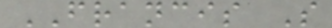FRANCIS S
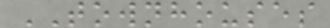TOWNHOUSES
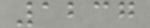1237
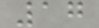17
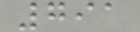791
